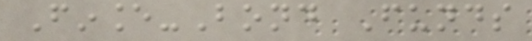Finance-Bond Funds
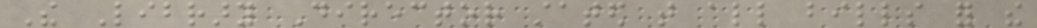The Library Director stated that all bills for the
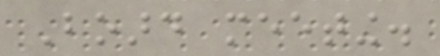Board meeting.
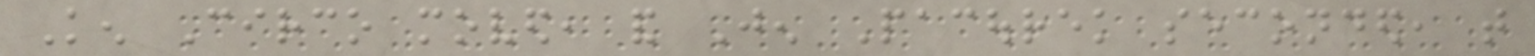Ken Circo moved, and Jen Pacourek seconded, that
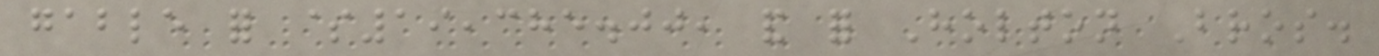gable for $19,385.00, and for Holton Bros.
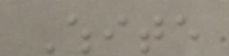White
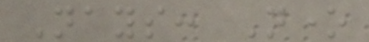Nays: None
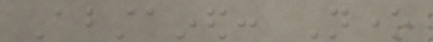Abstained: None
